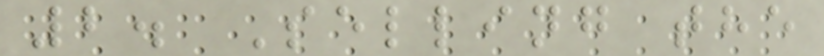2. Selling the
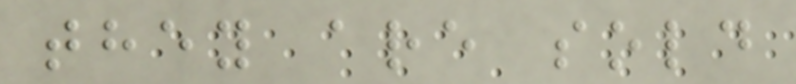they are sold
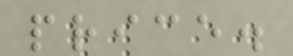price.
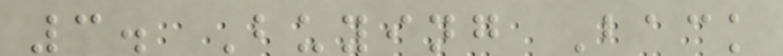3. Buying Back
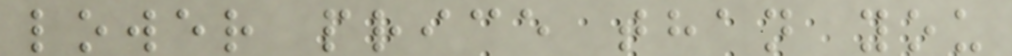lower price than you
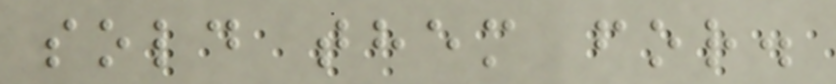sold them for.
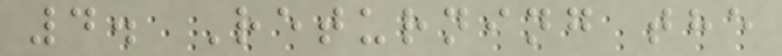4. Returning the
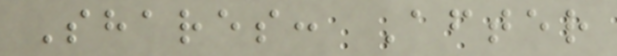Shares: After
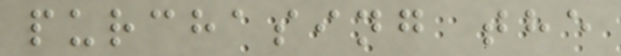purchasing the
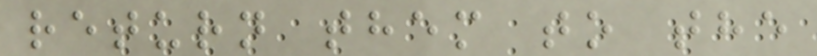return them to the
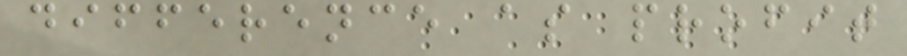difference as profit
